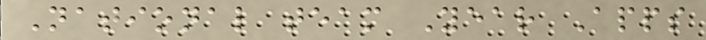National team Year Apps
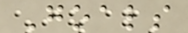Goals
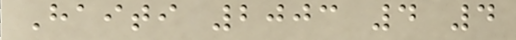Haiti 2003 4 4
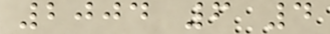2004 6 4
